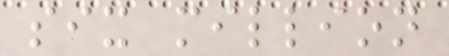six million
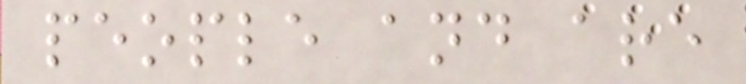people and are
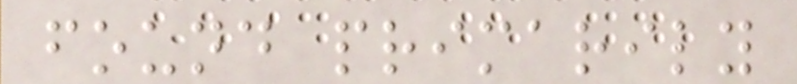found primarily
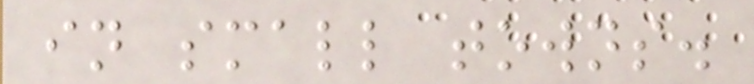in small towns.
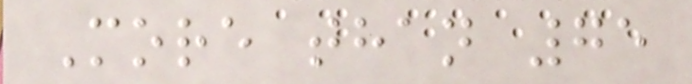More than 75
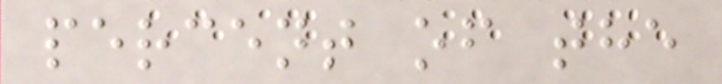percent of the
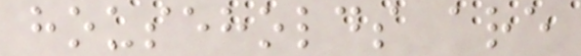households are
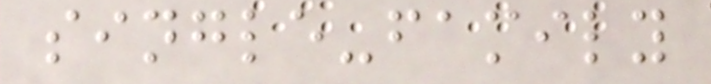single-family
